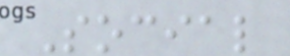Social
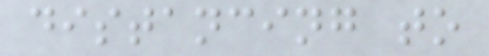distancing to
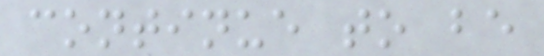continue to be
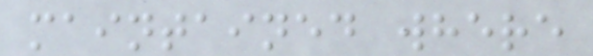maintained where
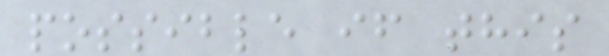possible if this
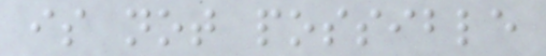is not possible
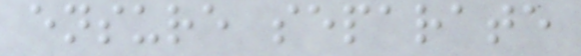ensure separate
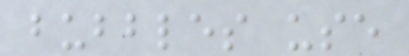bubbles use
